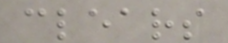clears
